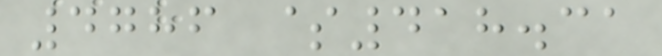4786 $418.31
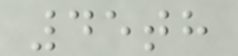45th
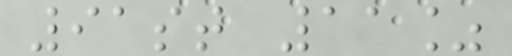91st 11%
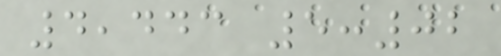4,443 5:02
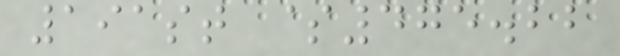191st $475.22
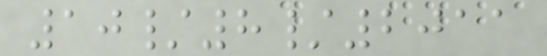10/8/2011
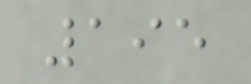195
